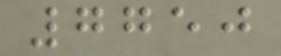7750
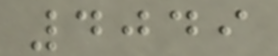4049
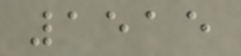1515
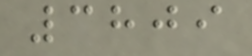3809
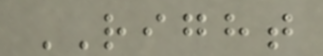RIGHT
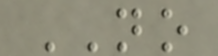NO
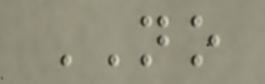NO
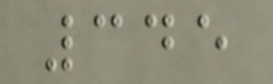345
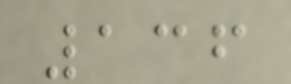136
